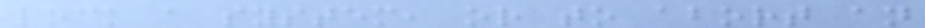lock a system, or to abort an
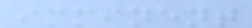imminent
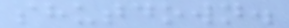shutdown.
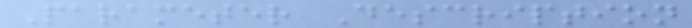Parameter Description
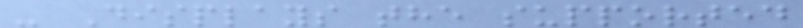- Displays the supported
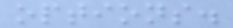options.
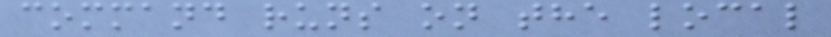command runs on the local
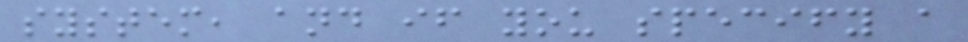system, and if you specify a
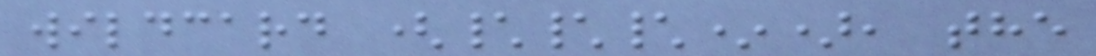wildcard (\\\*), the
